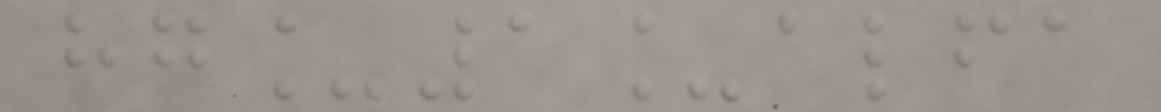hg_1_alfa
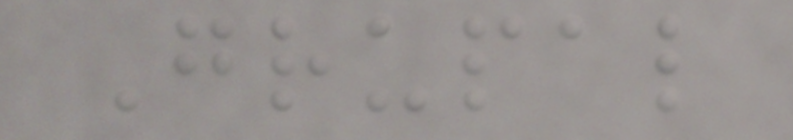Grupal
